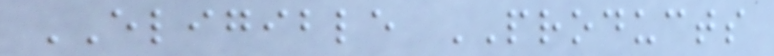ELIGIBLE PRODUCTS
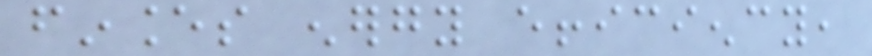finances energy efficiency,
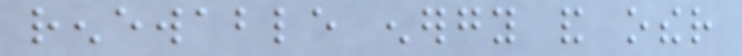renewable energy and other
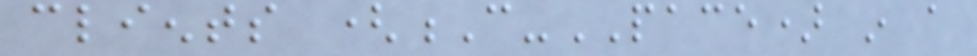clients (C-PACE) in a
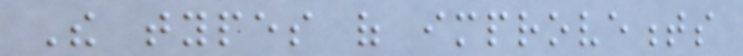The types of improvements
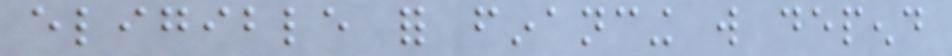eligible for financing will depend
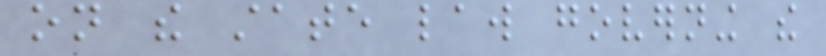on the state law governing the
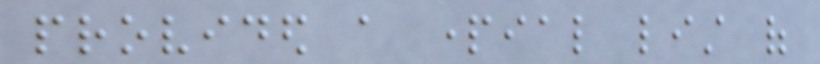provided a partial list of
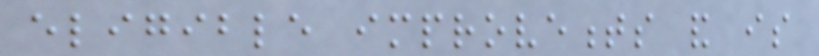eligible improvements and is
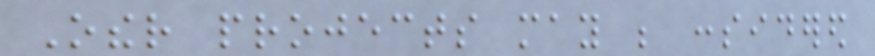Other projects may be considered
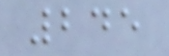245
